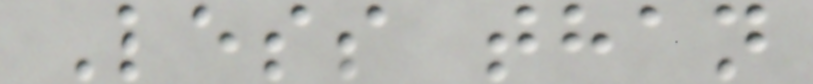Less than
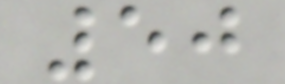50
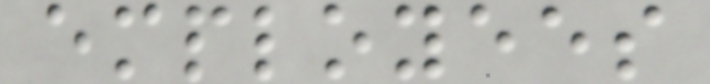employees
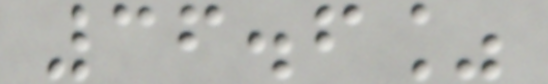36.6%
